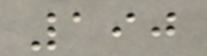190
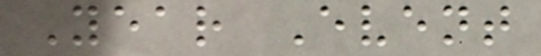Year Event
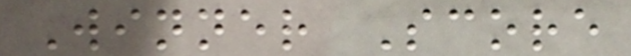Winner Score
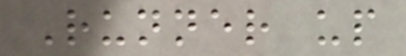Runner up
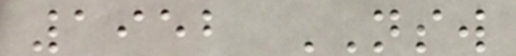1952 NSW
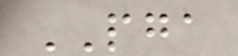PGA
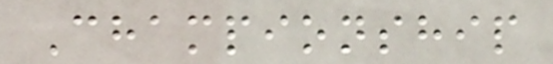Championship
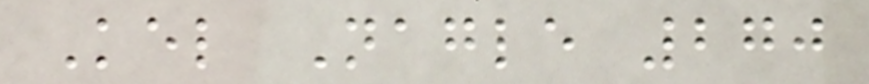Kel Nagle 270
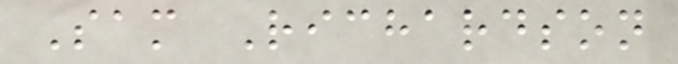Sam Richardson
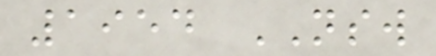1954 NSW
